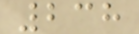238
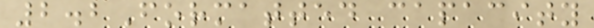2.2Formatted capacity
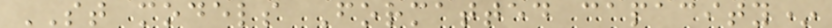ST models Formatted capacity*
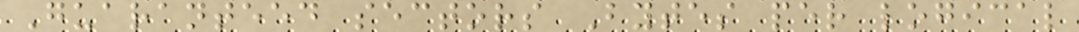Guaranteed sectors Bytes per logical
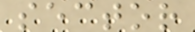sector
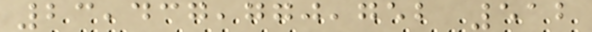23,437,770,752 512
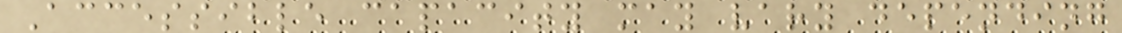Accessible capacity may vary depending
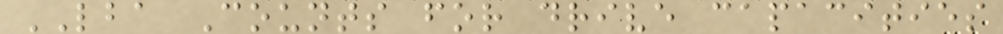LBA Counts for drive capacities
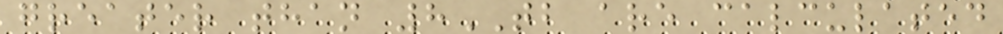greater than 8TB are calculated
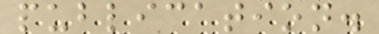publication.
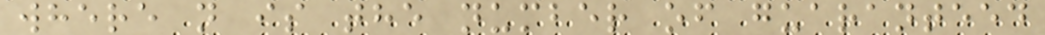where n is the number of guaranteed
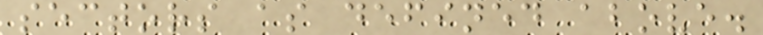sectors as defined above.
